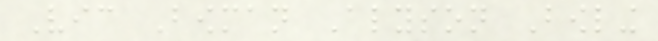Vic Bowman Alyson Bowling
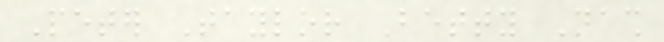Peter Taylor Betty Nash
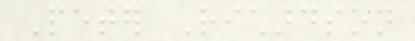Peter Richardson
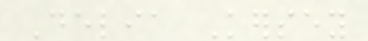Delia Kersey
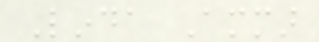Linda Ammar
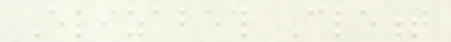Elizabeth Clement
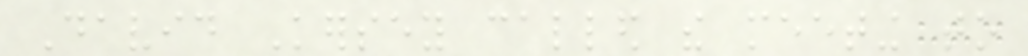David Kersey called the meeting to
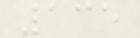135
